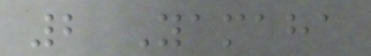2 Yamaha
